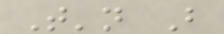T'n B
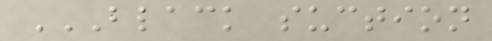BLACK SUCTION
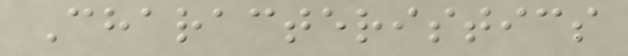Characteristics
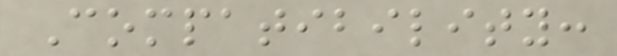Compatibility:
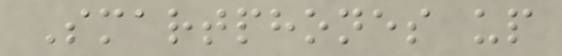Smartphones up
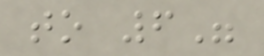to 6"
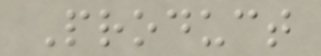Product
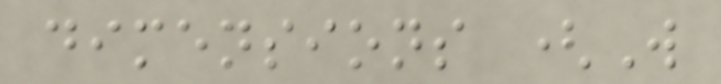dimensions (W
